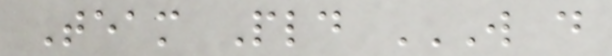Team Pld W D
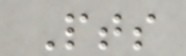Pts
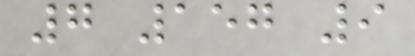7 157 9
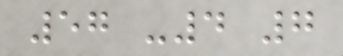57 -4 7
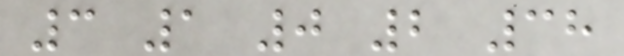3 1 0 2 38
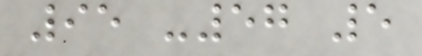95 -57 5
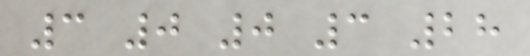3 0 0 3 28
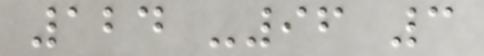124 -96 3
